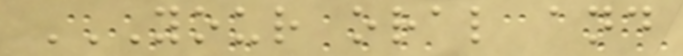YOUR ORAL AND
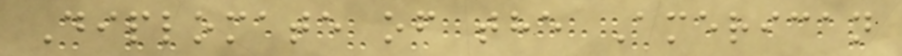Diplomate of the American
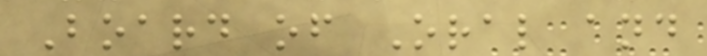Board of Oral and
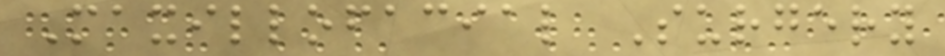Maxillofacial Surgery
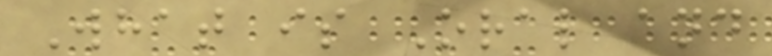What is Oral and
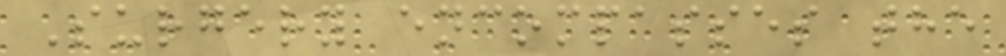Surgery encompasses the
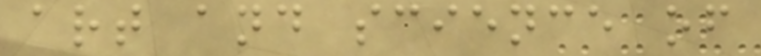art and science of
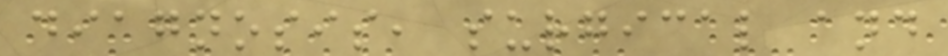diagnosis, surgical and
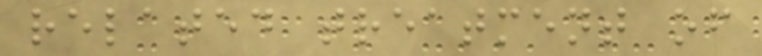related treatment of
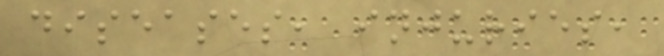diseases, injuries,
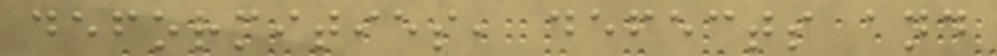deformities, defects and
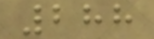288
